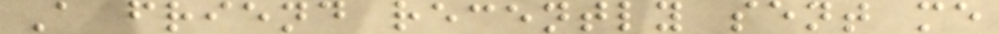A friend recently sent me
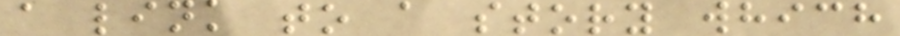a link to a story which
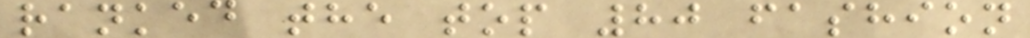ranked the top 80 fashion
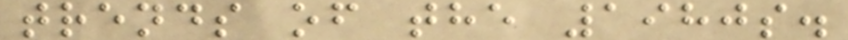trends of the 1980s.
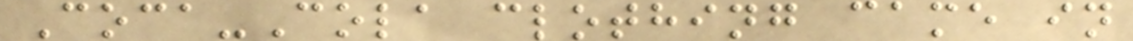Coca-Cola clothing came in
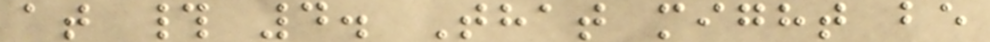at # 4. That might be
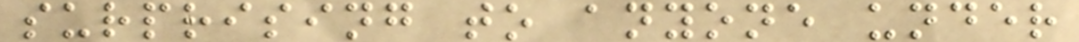surprising to anyone under
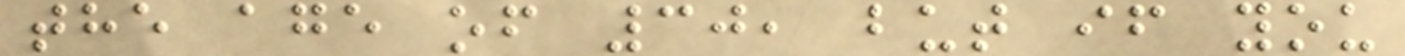the age of 30, but if you
